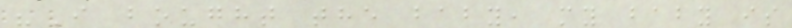"I bought the baby, my baby is
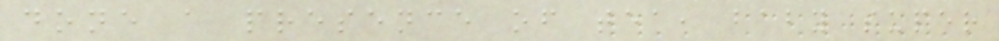done a presence of tea, baby super
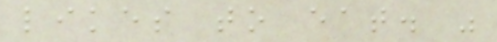likes to eat. "
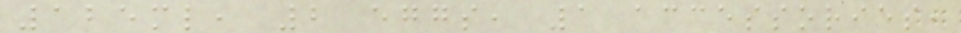125ml, 2 eggs, 1 accessories,
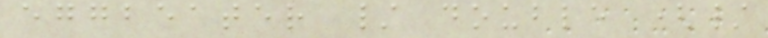eggbeater / double (/
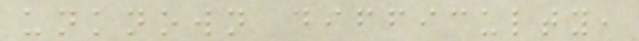unknown difficulty,
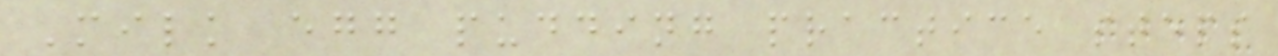Milk egg pudding practice steps
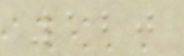120
